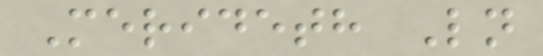Merideth Ln
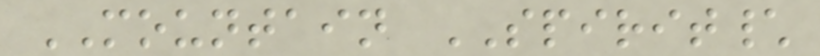MOUNTAIN SPIRIT\
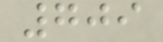709
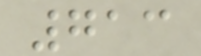713
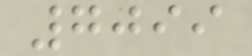7099
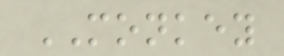MONKEY
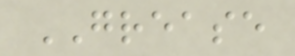GREASE
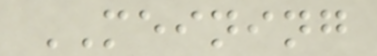MEINING
